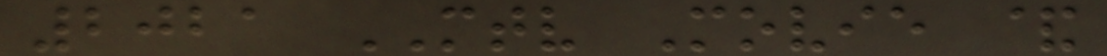2021 MTV Movie &
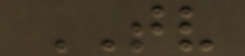TV
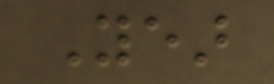Year
